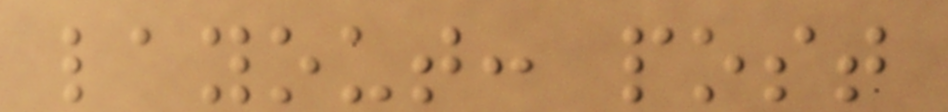layout: post
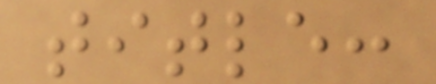title:
